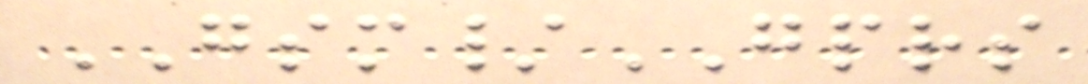GSM/GPRS
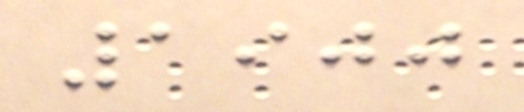1900
